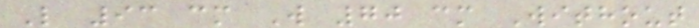L 93 cm W 70 cm Without
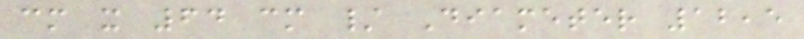cm x 64 cm / Diameter 12,5
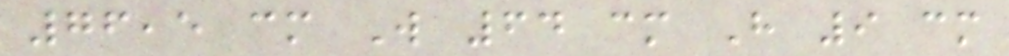76,5 cm W 64 cm H 9 cm
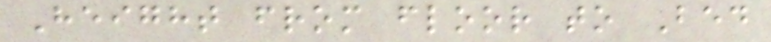Height from floor to Bed
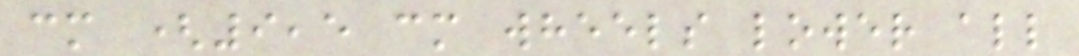cm (9,5 cm wheels lower all
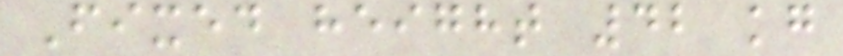Fixed height 42 kg
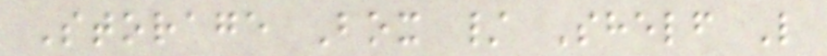Storage Box / Shelf L
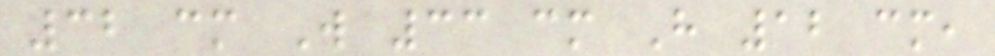32 cm W 33 cm H 12 cm,
